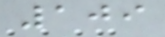109
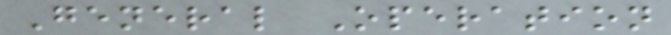General Operation
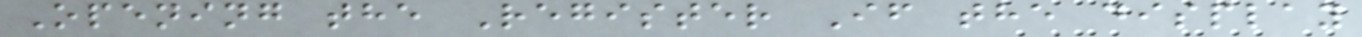Opening the Register If the display
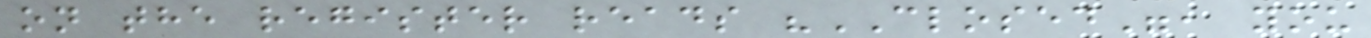on the register reads "CLOSED", you
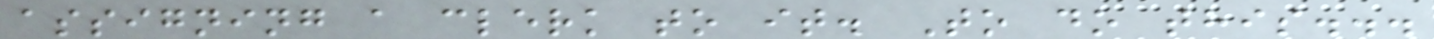assigning a clerk to it. To do this...
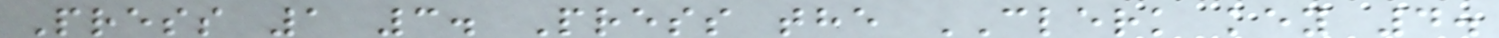Press 1 3. Press the CLERK key 4.
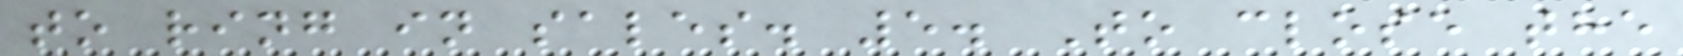to ring in sales. 5. To close the
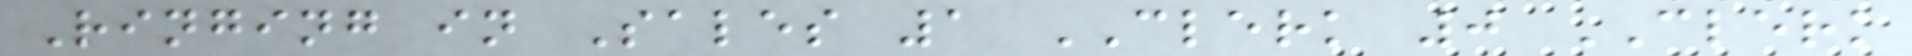Ringing in Sales 1 CLERK 0 CLERK
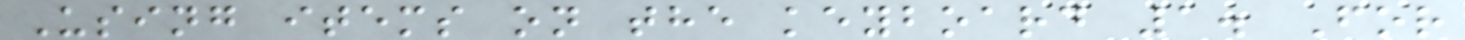Using items on the keyboard 1. For
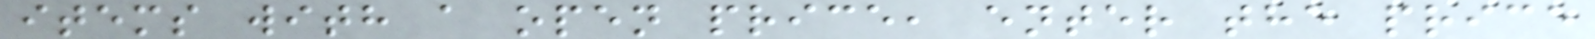items with a open price, enter the price
